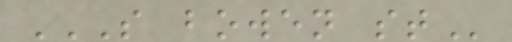S BOWEN ST
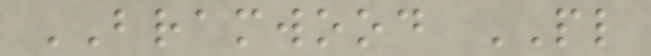BRAMWOOD PL
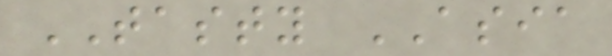TASTY ASIA
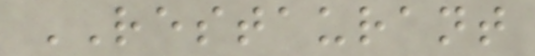RESTAURANT
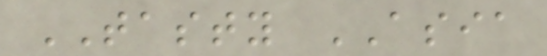TASTY ASIA
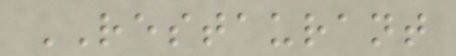RESTAURANT
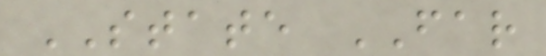STATE FAR
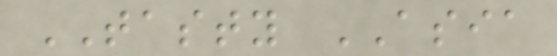TASTY ASIA
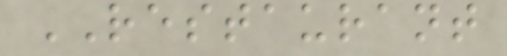RESTAURANT
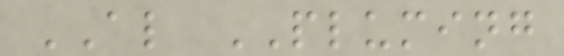AL PLUMING
